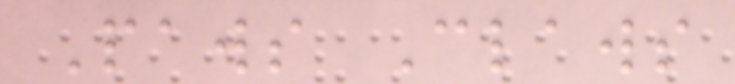Paws Claws
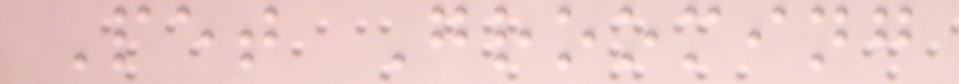Pet Grooming
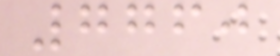7760
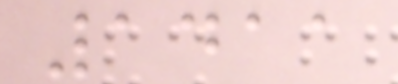1411
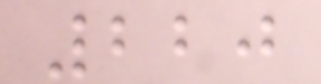220
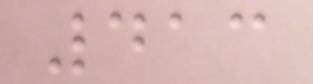413
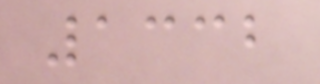1332
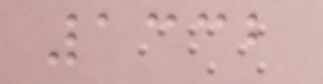1332
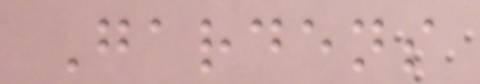Gardens
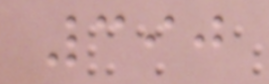390
